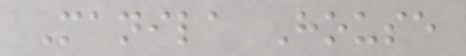Manila House
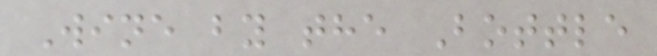Wine by the Bottle
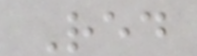Red
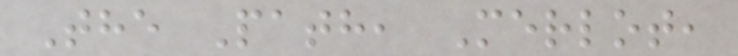The Path, Merlot,
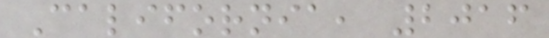California, 2016
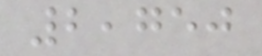2,750
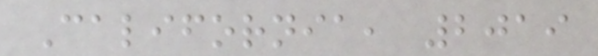California, 2019
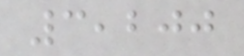3,200
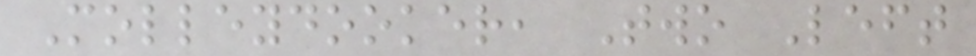Molleydooker, Two Left
